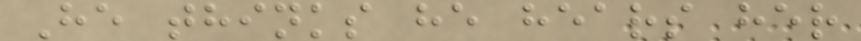He thinks he hears her
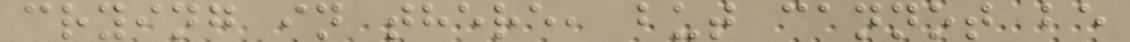crying in there, but cannot be
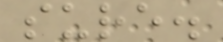sure.
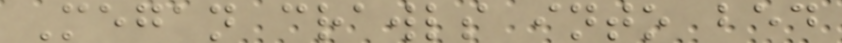Megan crawls into bed
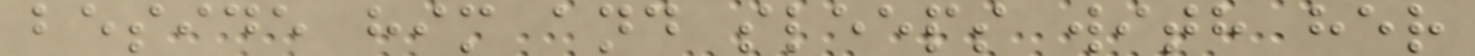beside him and sleeps with her
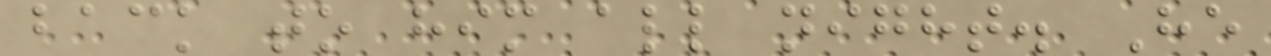back to him all night. He
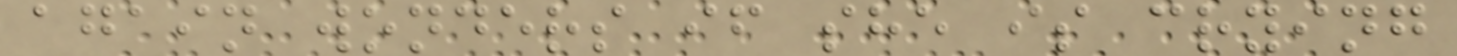again wonders if she is crying
